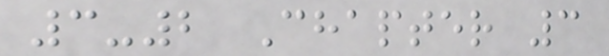3-2 Chapter 3
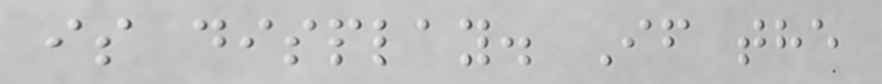is display. If the
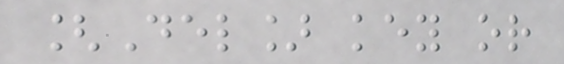[Del] key or
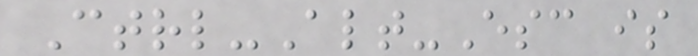Ctrl-Alt-Esc is
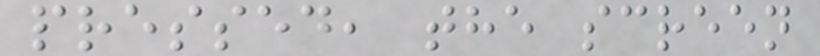pressed, the screen
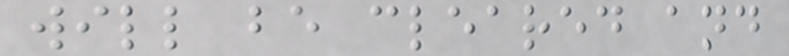will be cleared and
